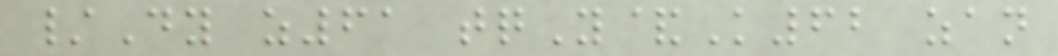/Dy z61 tqY&K62 zan
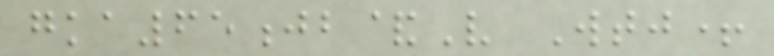gka65jb&V Wtj+
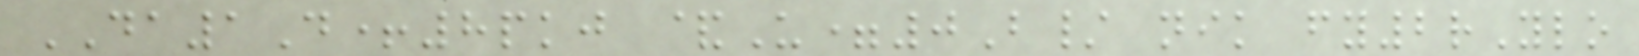DA1D+8pkj &U=0B/ nik fy2rYlo
